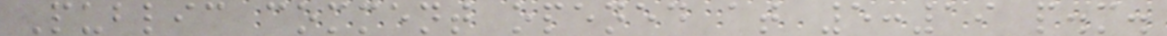Public comment opened at 5:19 p.m.
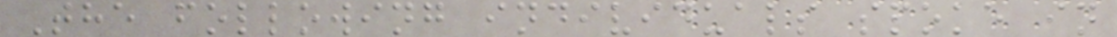The following individuals spoke in
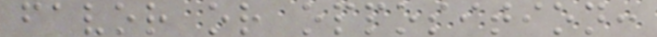favor or opposition:
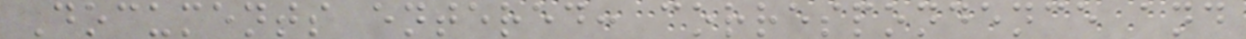Documents entered: correspondence and
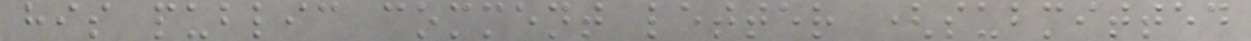his public comment letter (submitted
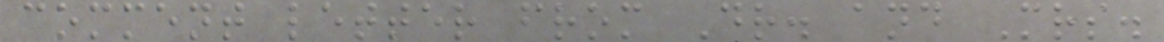comment letter from Dr. and Mrs.
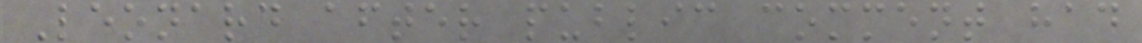Leonard after public comment had
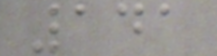141
